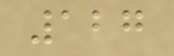127
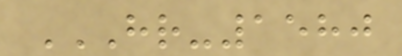HR-1580
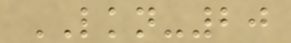LKN-20
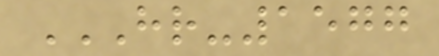HR-1577
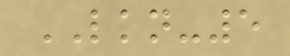LKN-5
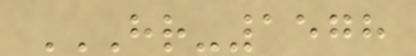HR-1578
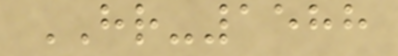HR-1588
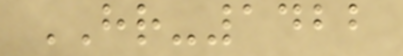HR-1422
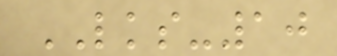LKS-10
